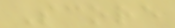Score
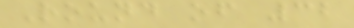Round of 32
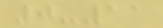0-11
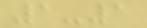1-1
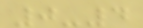0-4
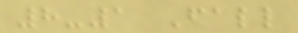8-1 Fall
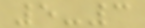5-3
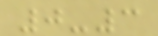0-3
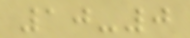10-0
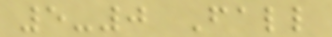5-0 Fall
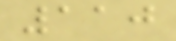110
